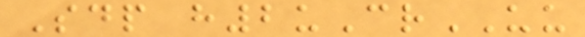Sdp h2uCrUU
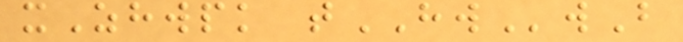xZhwpk tHWwB
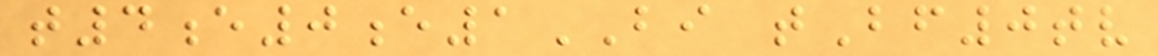t4e0e1BI tBf0tv
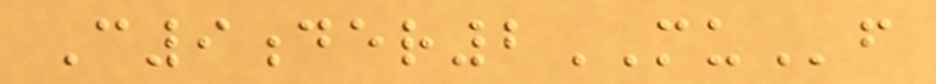C9der2MUf
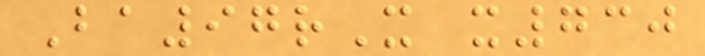Ba97rX x730
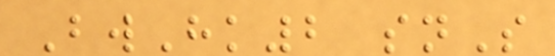BwHk2 snS
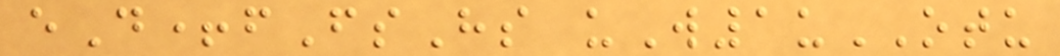eD+fFsHs uW1uOTU
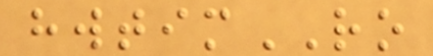hwtimRO
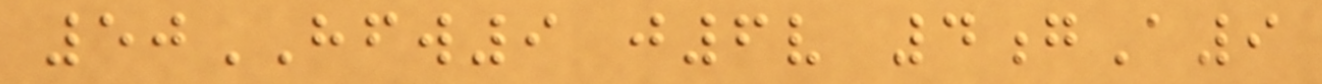50HFW9 j6v 4gA9
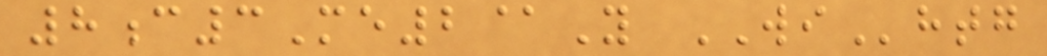8c3Me2@Y WIhtg
